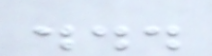...
